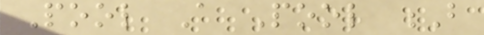Pool A Pool B
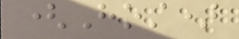(Host)
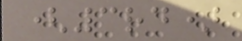(3rd)
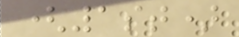(1st)
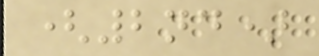(2nd)
